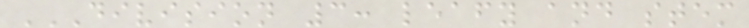DIVISION 3: LEAFY AND STEM
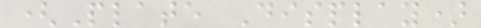(Plate Display)
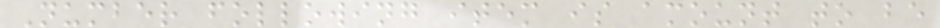Number following item is amount to be
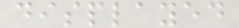displayed
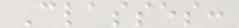Classes:
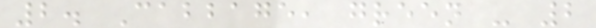2. Cabbage, green - 2
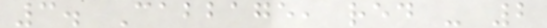3. Cabbage, red - 2
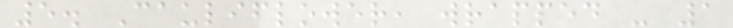5. Cauliflower, wrapped - 1
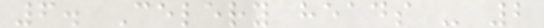6. Celery heads - 2
